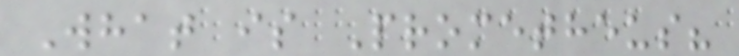What is Prometheus?
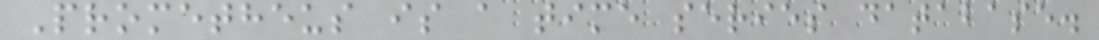Prometheus is a time series database.
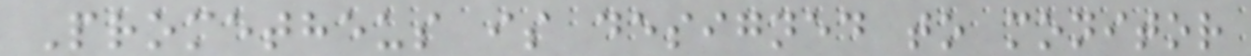Prometheus is designed to monitor
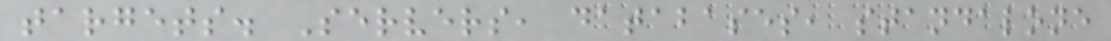targets. Servers, databases, standalone
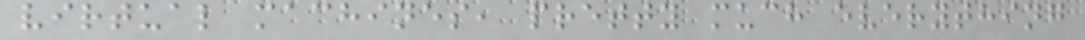virtual machines, pretty much everything
